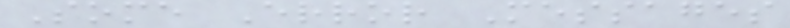Some Error Messages
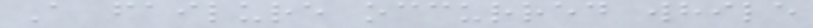A failure occurred while
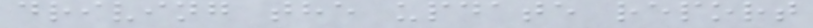driving the update report
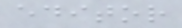editor
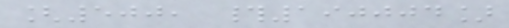[500, #190004]
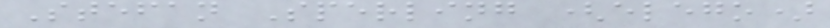Stefan Sperling (elego)
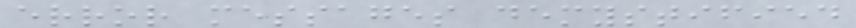error messages demystified
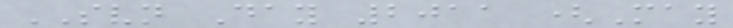SVN Day 2011 (May
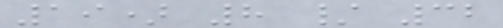19) 8 / 32
